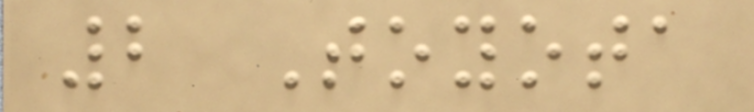2 Toyota
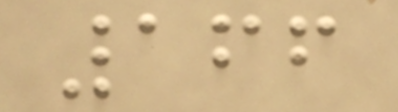166
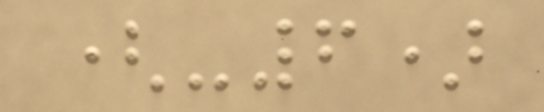(-6)
